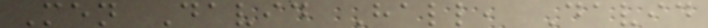Men David Hall, David
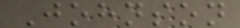Johnson
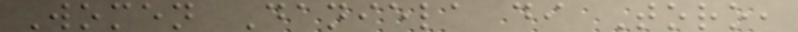Women Daniela di Toro,
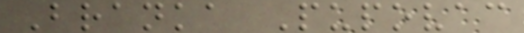Branka Pupovac
